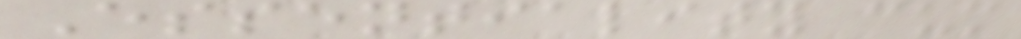Essentiality cum
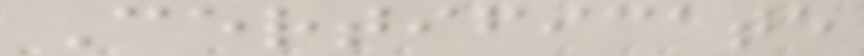Certificate
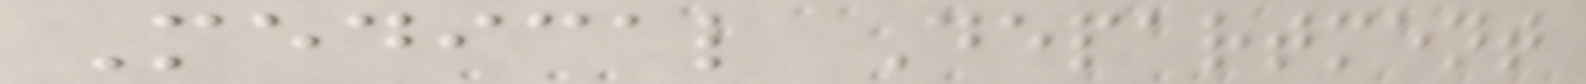Medical Department
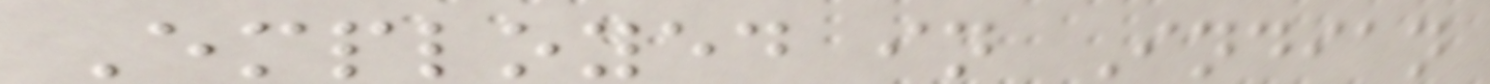Employed in Indian
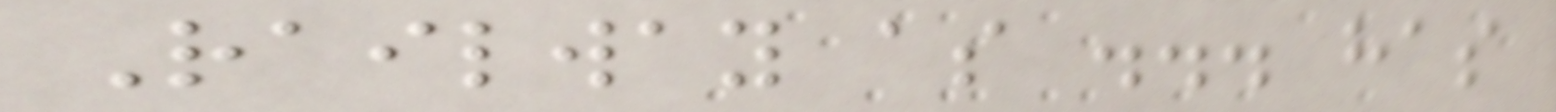Railway as ... has
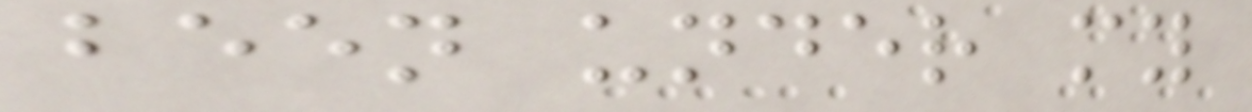been under my
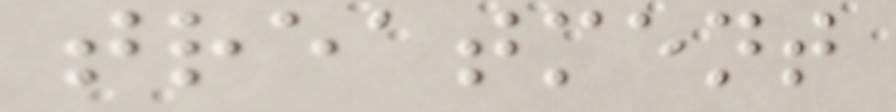treatment
